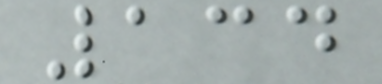134
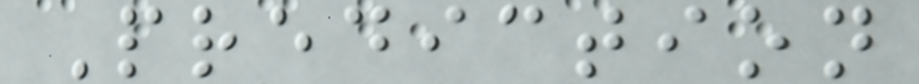Prediction
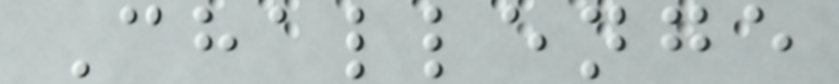Challenge
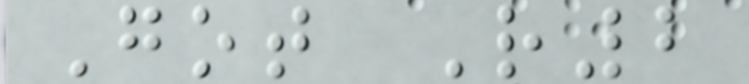Got R2
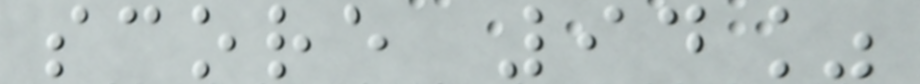score 94%
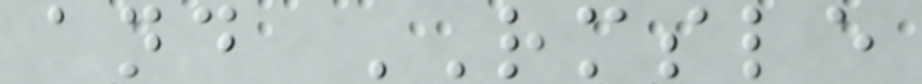and RMSLE
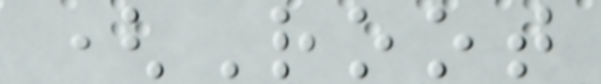(Root
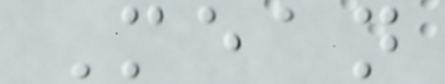Mean
